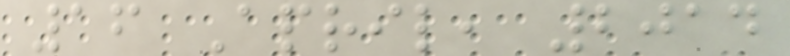16 April, 2014
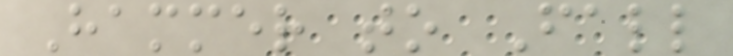Hammer to Fall
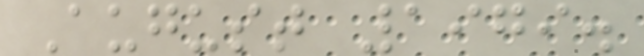August 1979.
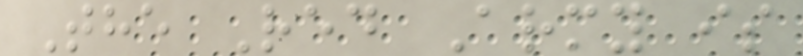The Red Army is
